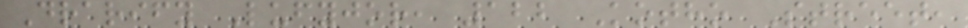Drarify Lufyjor, 122 Kotho Street,
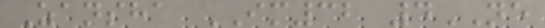Zansha IM32 4NE
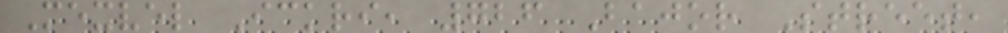Mexvel Ickri, 726 Bajor Street,
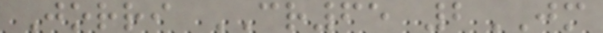Jorri CR65 2JM
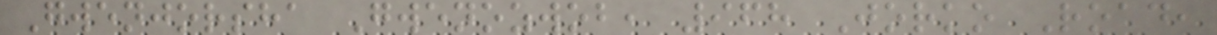Gwenjorsha Gwenozwob, 968 Jorko Road,
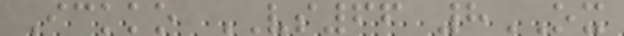Ickko VS66 8OX
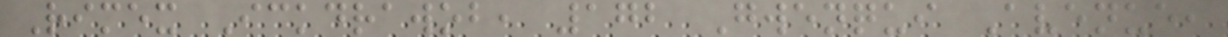Rimex Ickdrawob, 172 Gwenqui Avenue,
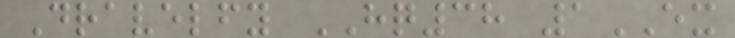Dravelfy HQ38 1EX
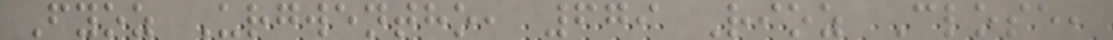Fyoz Urgwentho, 679 Rioz Close,
